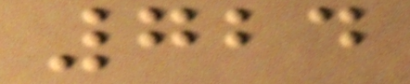724
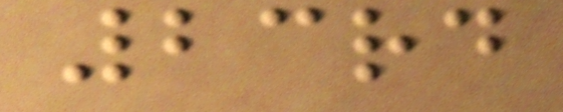23rd
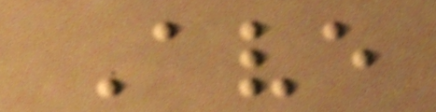Ave
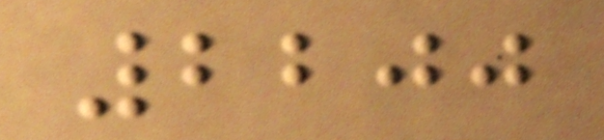2200
